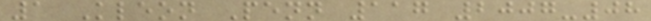1 Kleon Penn 117 2007-08
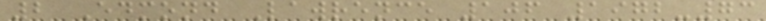2 Edmond Lawrence 106 1972-73
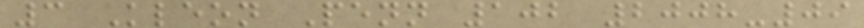3 Kleon Penn 102 2008-09
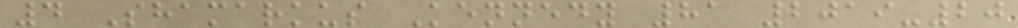4 Shamarkus Kennedy 81 2019-20
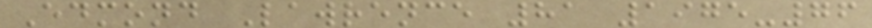Edmond Lawrence 81 1975-76
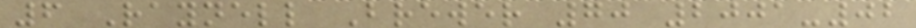6 Raynell Brewer 70 2001-02
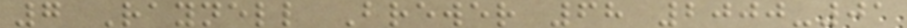7 Raynell Brewer 68 2000-01
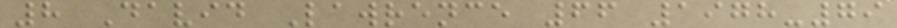8 David Lawrence 66 1978-79
